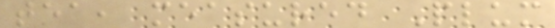tea, measured Plum
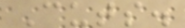Cuts.
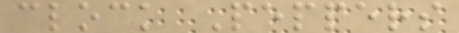clock Peppers
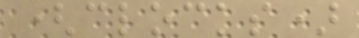(clocks)
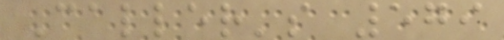Caller's 579
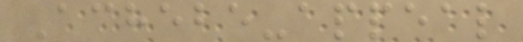Achebe-appeal
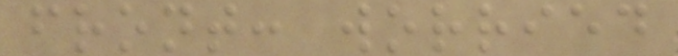front: worried
